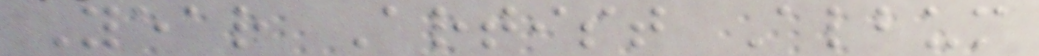Year Artist Album
